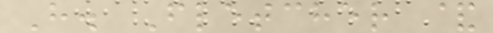H. Fletcher &
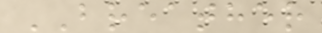BREATHER
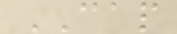CAP
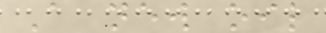A new oil
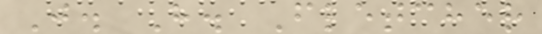J. H. Fletcher
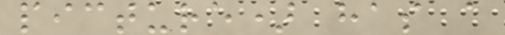picture) has a
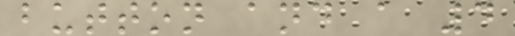button and a 4
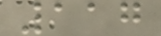117
